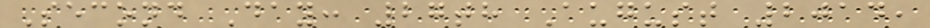Second Day: 27th August 2014,
